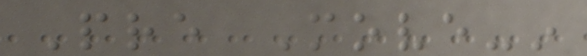Pre Move-in
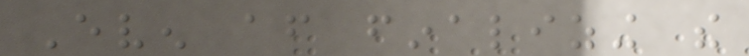Even after finalizing the
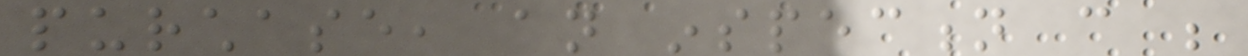purchase, an inspection can be
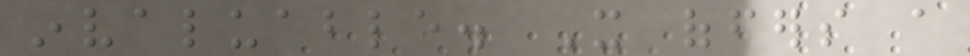invaluable. It offers a
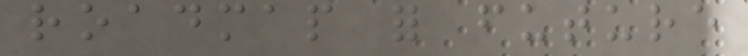roadmap for future
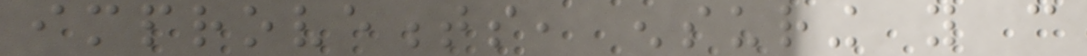improvements, ensuring you can
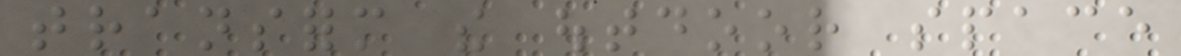transform the outdoor space
